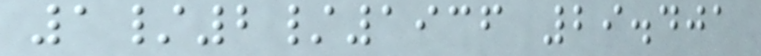1/2/1936 29.401
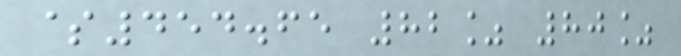$454.65 82% 80%
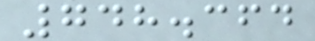748.364
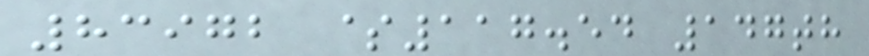83972 $117.54 147th
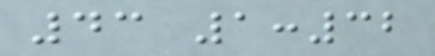43 1:32
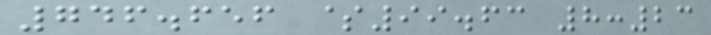746.656 $99.63 8:23
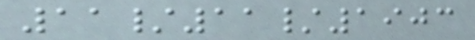11/11/1903
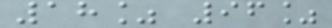18% 96%
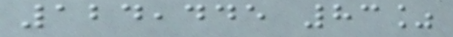124,445 83%
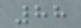88
